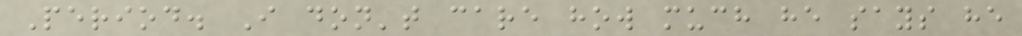Period. I don't care how much he says he
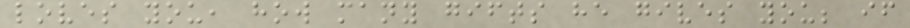loves you, how many gifts he gives you; if
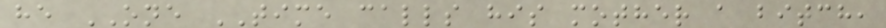he ONE TIME calls his mother a bitch,
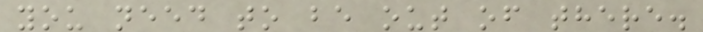you need to be out of there.
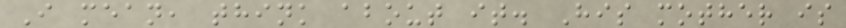I mean, think about it. His mother is
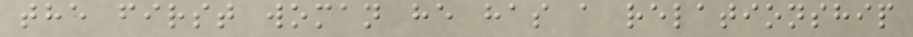the first woman he has a relationship
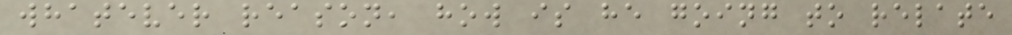whatever reason, how is he going to relate
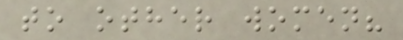to other women?
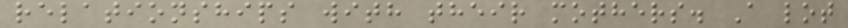relationships with their mothers. A lot
